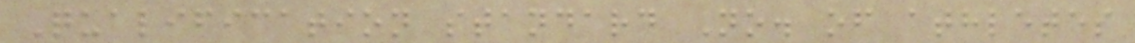Qualification standard No. of athletes
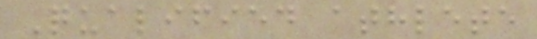Qualified athlete
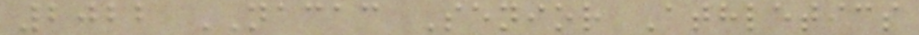2022 NACAC Senior Athletics
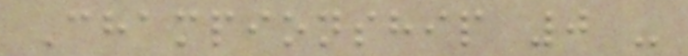Championship 0 -
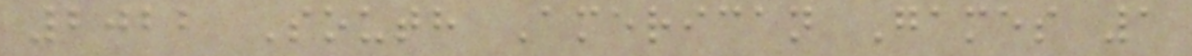2022 South American Games 1
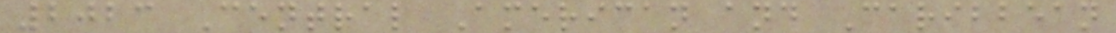2023 Central American and Caribbean
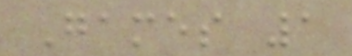Games 1
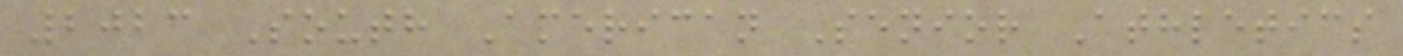2023 South American Senior Athletics
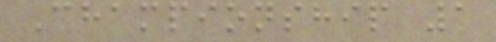Championship 1
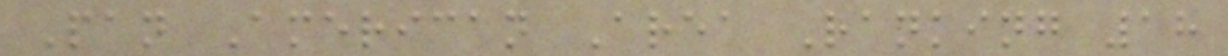Pan American Area Ranking 18
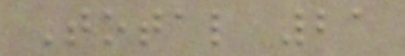Total 21
